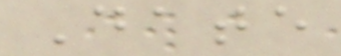Date
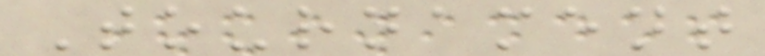Tournament
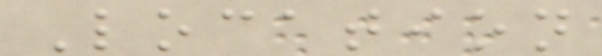Location
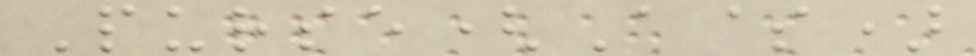Purse(A$)
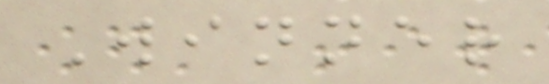Winner
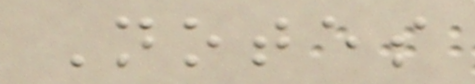Notes
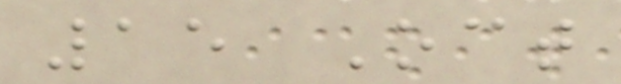15 Oct
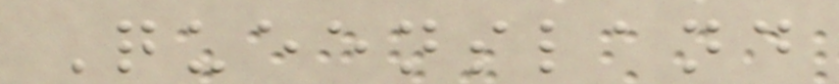Queensland
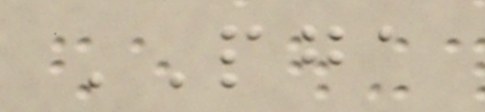PGA
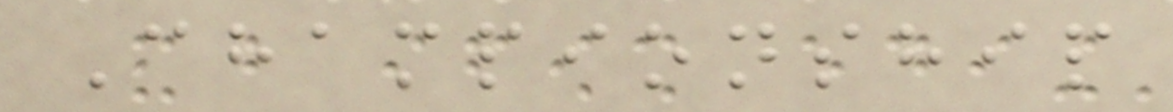Championship
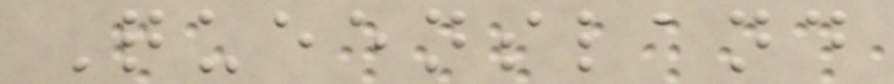Queensland
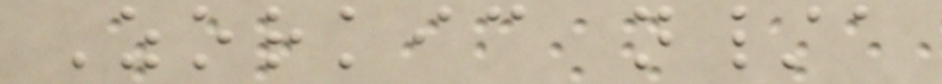Zorkic n/a
